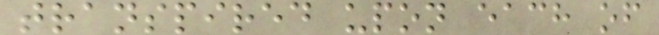transpired upon each of
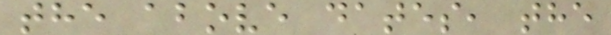the above dates, the
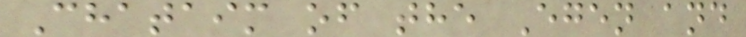Chataim of the Egen and
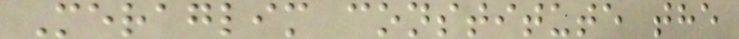Meraglim constitute the
